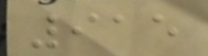915
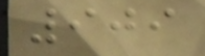909
